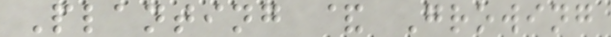Planting & Growing
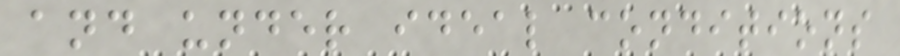and under ideal conditions
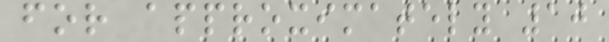for approximately 10
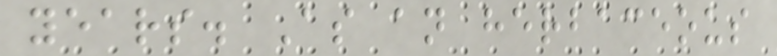years. As an herbaceous
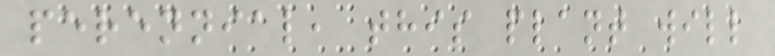perennial, this plant will
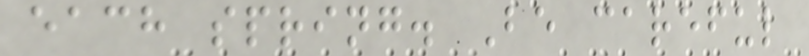each spring. Be careful
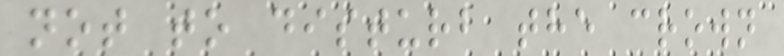not to disturb the crown
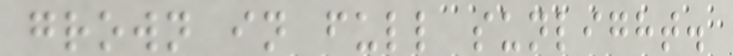grown in full sunlight.
